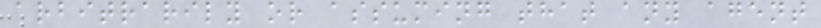arbitrarily or assuming that any agent
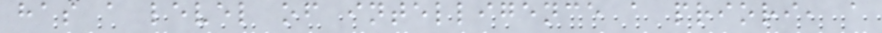has a level of intelligence a priori, a
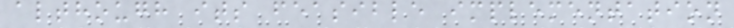although its feasible implementation
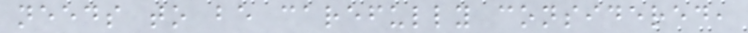needs to be carefully considered,
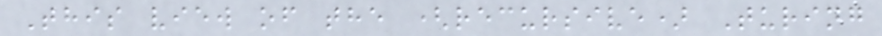This view of the (recursive) Turing
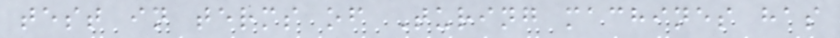test in terms of Turing machines has
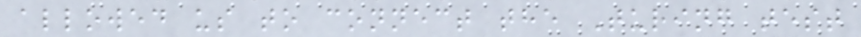allowed us to connect the Turing test
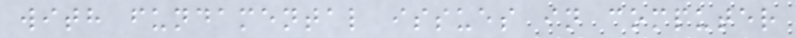with fundamental issues in computer
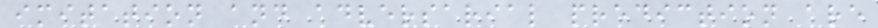imitation and adversarial prediction are
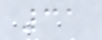31
